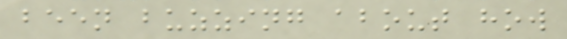been buzzing about how
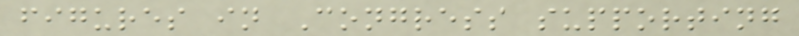figures in Congress supporting
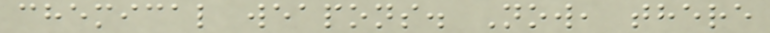chemical weapons. Now, there
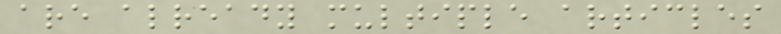are already multiple articles
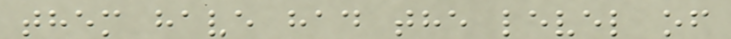them have had the level of
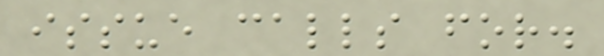issue calls for.
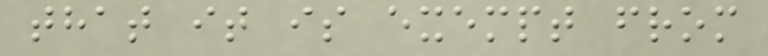that it is exempt from
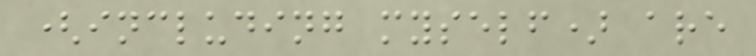(including myself) are
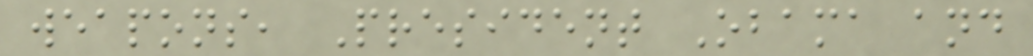weapons, President Obama and
